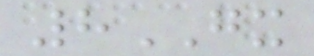8GX
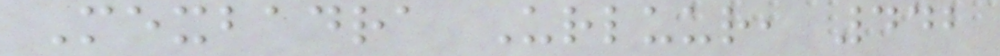Mexbadra Urluur, 442
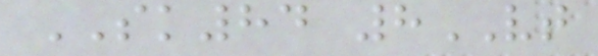SK84 8VT
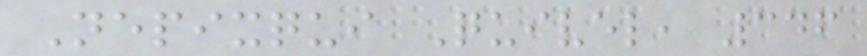Nepixqui Quivel, 346
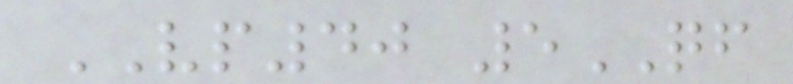VP40 5QF
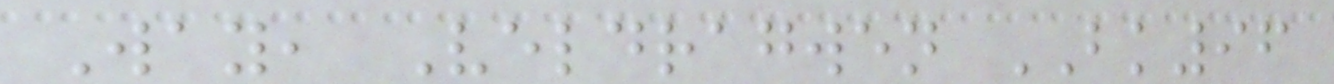Way, Veldragwen BK96
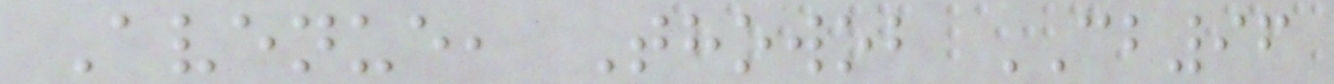Avenue, Thowob CB96
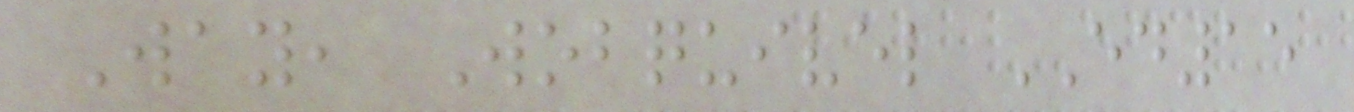Way, Wobquivel ED15
